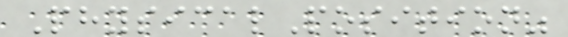PhysicalPosition"
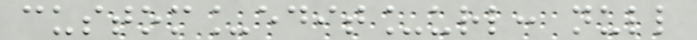custom_edit_url: null
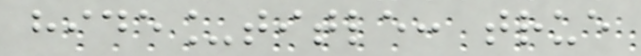hide_title: true
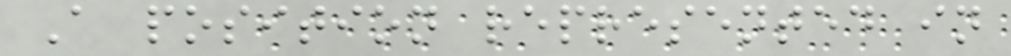A position represented in
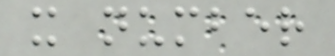x number
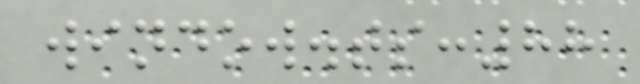window.ts:88
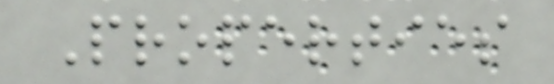Properties
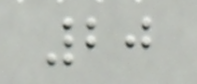20
